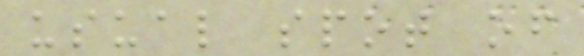usual spot of
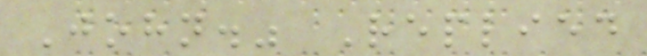John." Replied
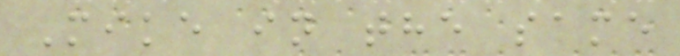Mike in the same
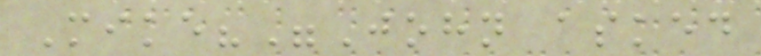Mike?"John asked
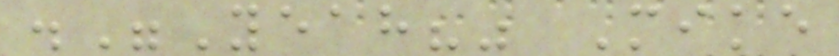."Yeah?" Mike
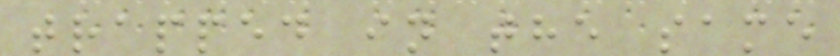trapped in the same
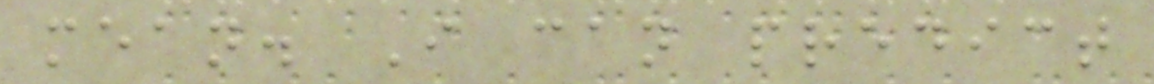mean. I can predict
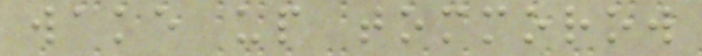wake up tommorow
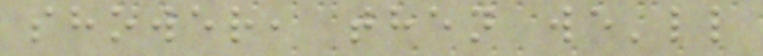shower, then we'll
